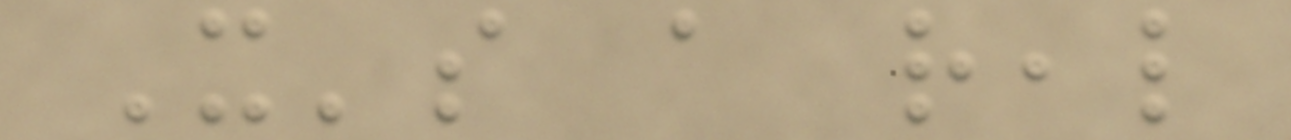It's a real
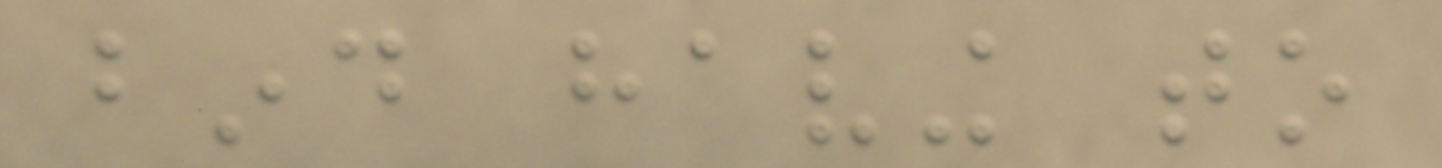bind having to
